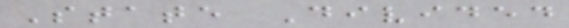State Divided
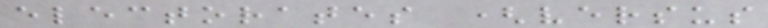electorates (versus
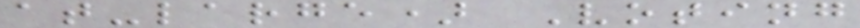at-large) Voting
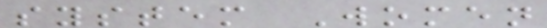system Women
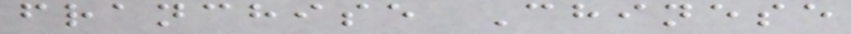franchise Chinese
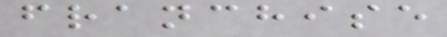franchise
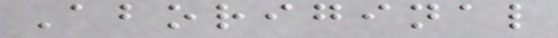Aboriginal
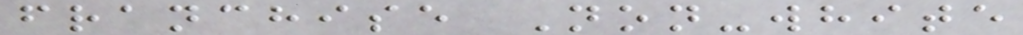franchise Non-white
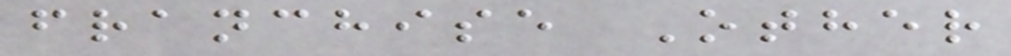franchise Other
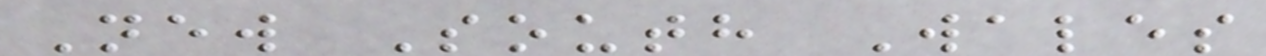New South Wales
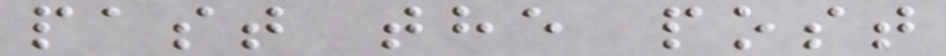past the post
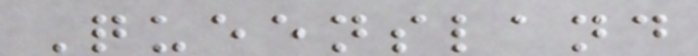Queensland
